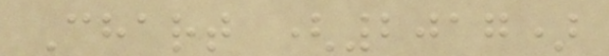Chart (2017)
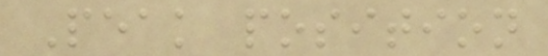Peak position
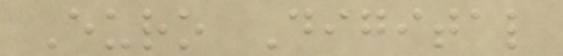Euro Digital
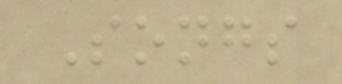Songs
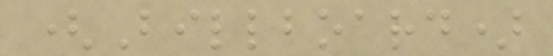(Billboard)
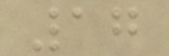17
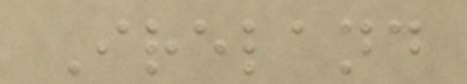Ireland
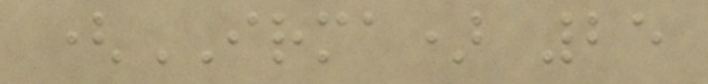(IRMA) 25
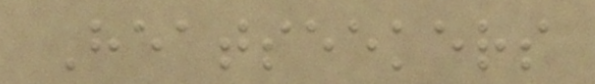Heatseekers
